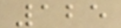125
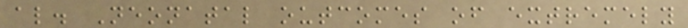al. Neonatal outcomes of extremely
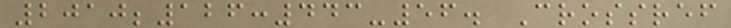2010;126:443-56. Crossref
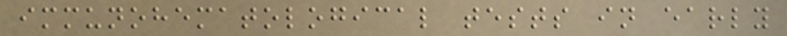immunohematological tests in early
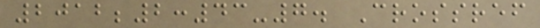2012;2:43-7. Crossref
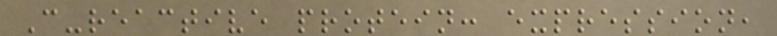C-reactive protein: expression,
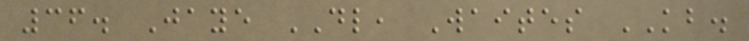36. Jaye DL, Waites KB.
